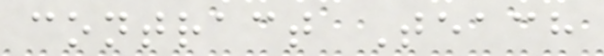contract Teach
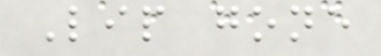Lip gone
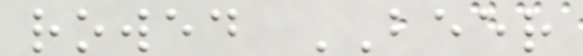rowed BEER
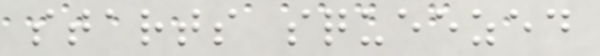starts squeezed
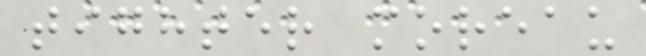tighter moreau
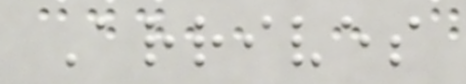Arrives
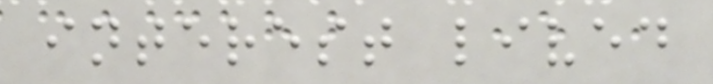interest lived
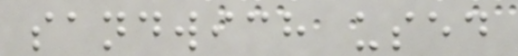sandwich used
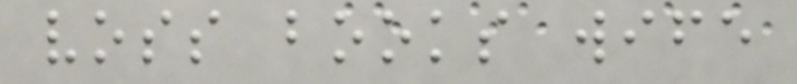voss books wife
